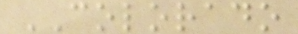COLORADO
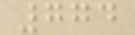774
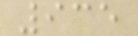935
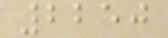2250
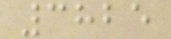3825
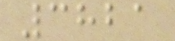3821
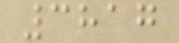3817
